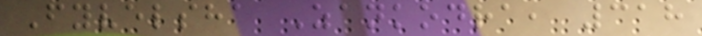Fyvelsha Zankodra, 318
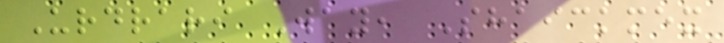Urdrari Way, Shaickmex
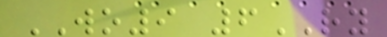WO9 6RY
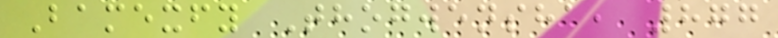Bamexfy Thogwensha, 877
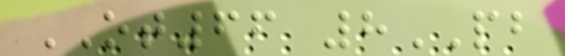OT66 8PB
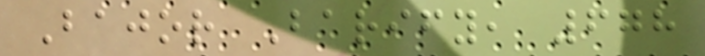Bajor Barify, 678
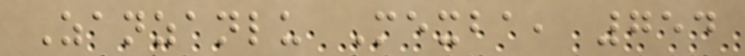Zanzanlu Mexba, 754
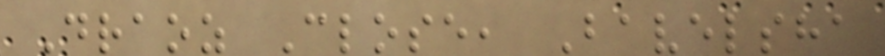Draoz Close, Bavelsha
